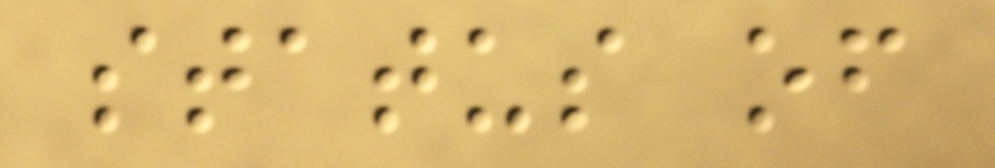status of
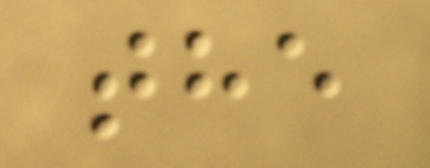the
